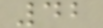42
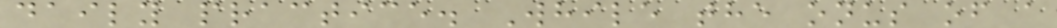daily practice. While the onus of a
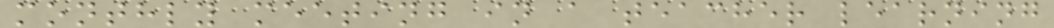monthly meeting in a teacher learning
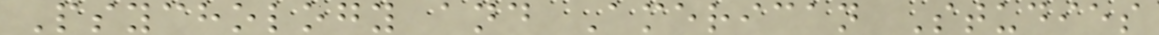Psychology and American Studies
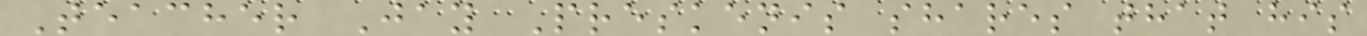Teacher Jay Preskenis shares that his
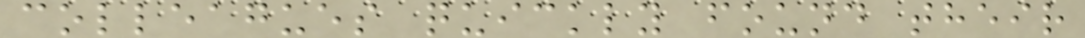colleagues quickly found their
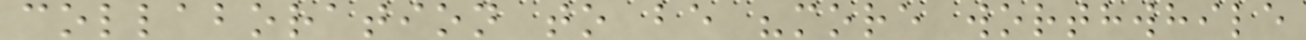collaboration to be "more worthwhile
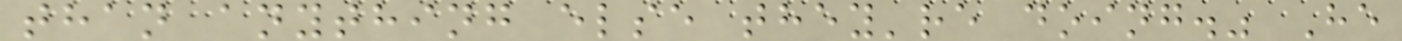than anything else they're doing." He
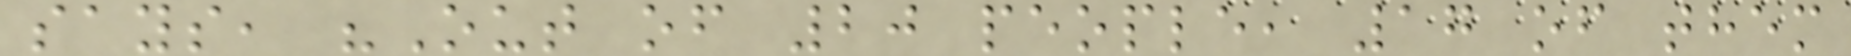says, "Out of 20 people, 17 of them
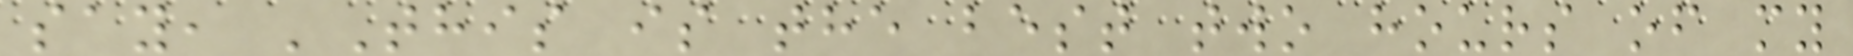say, 'This is the best two hours of my
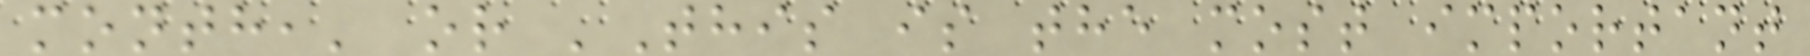month,' or 'This is the most important
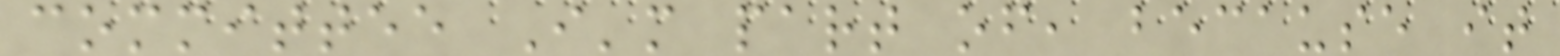committee I'm part of, because it
